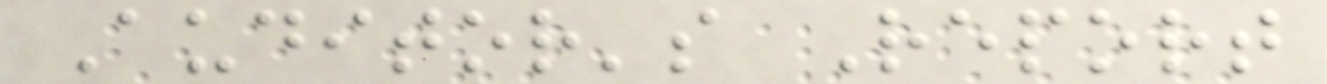Auditor's Report
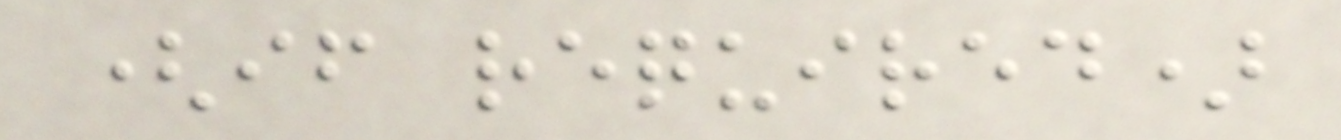(if required)
